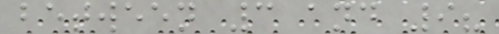between 3 and 9?
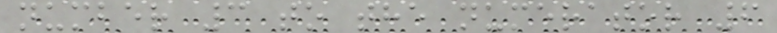number 3 to the numerator 6
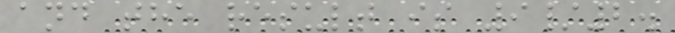and the result is 9/2.
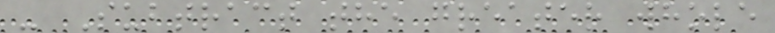- Subtract the greater whole
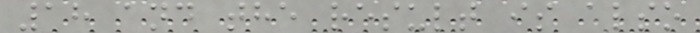18 and the result is also
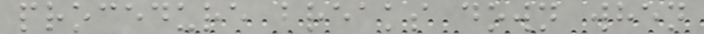procedure breaks down when
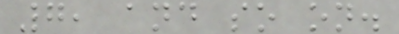7, and so on.
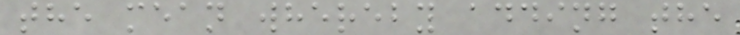the mean whereby adding the
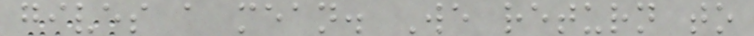gives a mean. We return to
